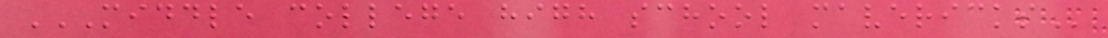MIDDLE COLLEGE HIGH SCHOOL MAVERICKS
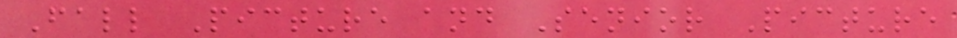Fall Picture and Senior Picture
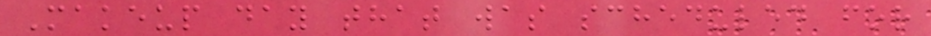Makeup day that was scheduled for
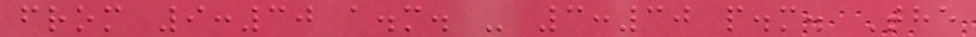from 9:30 a.m. - 3:30 p.m. The
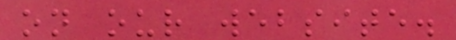on our website.
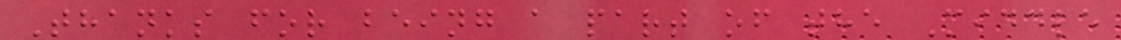Thanks for being a part of the Middle
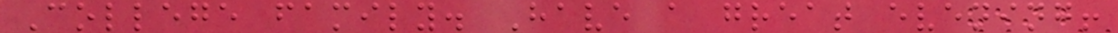College family. Have a great evening!
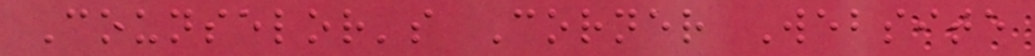Counselor's Corner Website
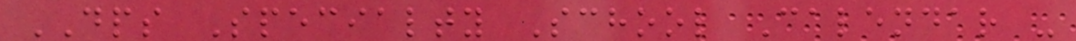DPS Specialty School Calendar -
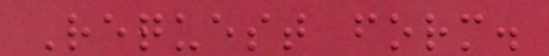Request form.
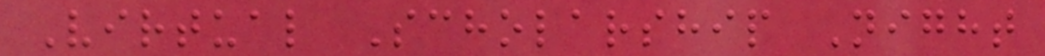Virtual Scholarship Night
